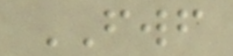FWF
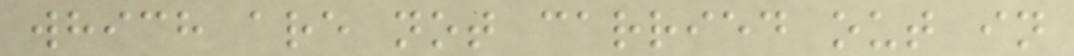which are not carried out in
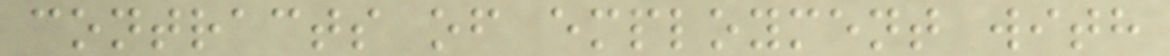contracts of employment with
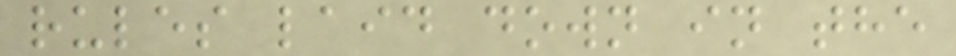rules laid down in the
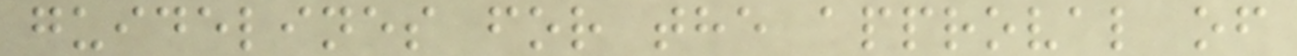guidelines for the approval of
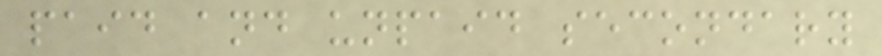paid and unpaid secondary
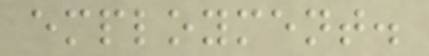employment.
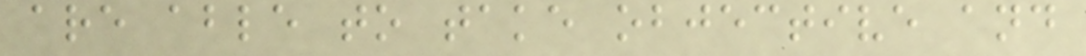are able to take objective and
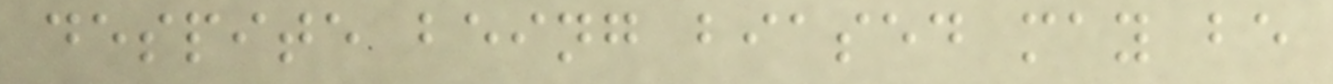despite being biased may be
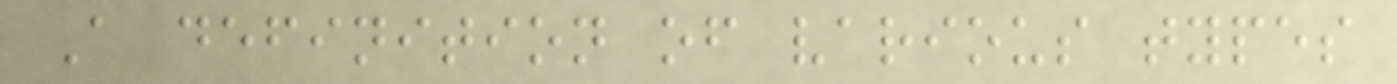A definition of various types
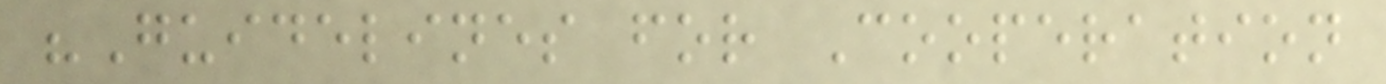"Guidelines for Cooperation
